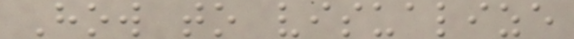How to visualize
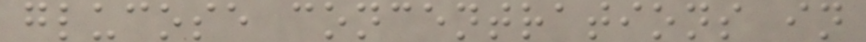glucose concentrations in
